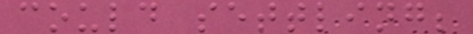could settling;
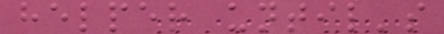helper until's
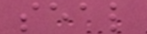seal
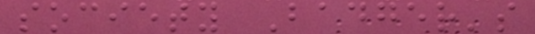society Badger's
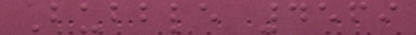Bubble 4569
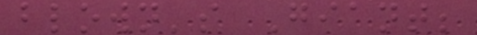blown's Giant;
